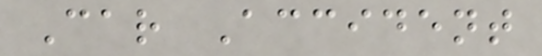Car Accident
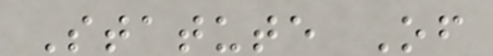Statute Of
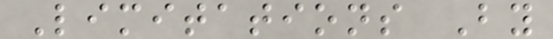Limitations By
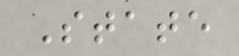State
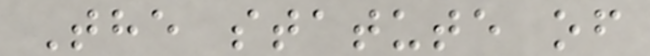The statute of
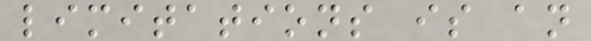limitations is an
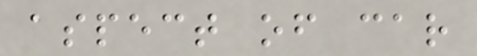aspect of car
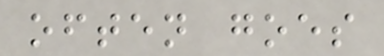often goes
